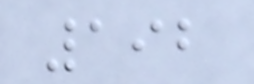192
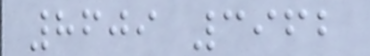8609 3962
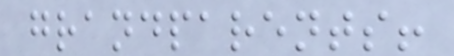grandparents!
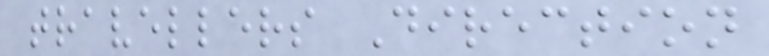travellers Direction
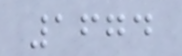1674
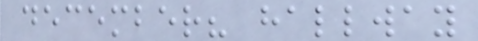december? hallway
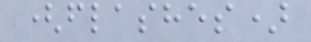(flashes)
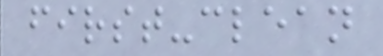first-clean
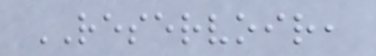RESERVOIR,
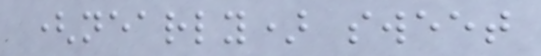(nearly) sweet
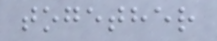together
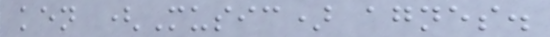ken (Music) agnes.
